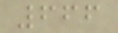666
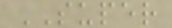SUPER
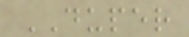DUPER
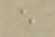e
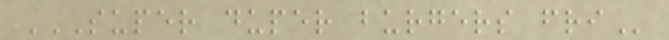SUPER DUPER BURGERS FRI
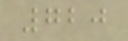720
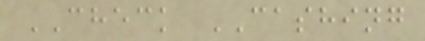CHECK CASHING
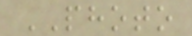PHOTO
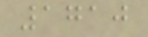1710
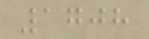1708
